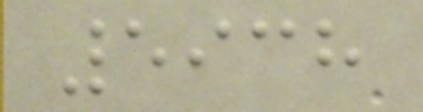5938
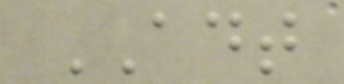ADT
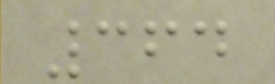364
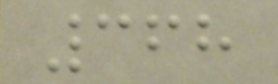368
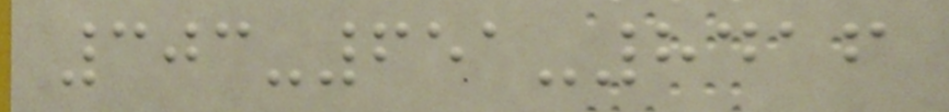303-651-8416
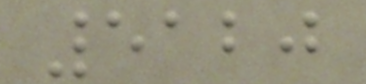5120
